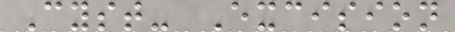Cyst- Excision
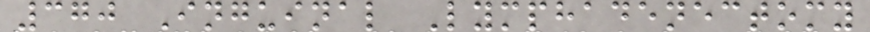370 Inguinal Lymphadenectomy
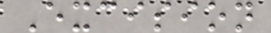Excision
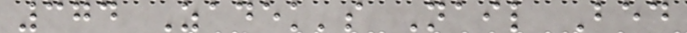374 Zadek's Nail Bed
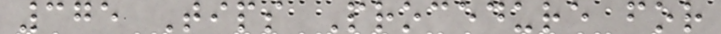375 Tips Procedure for
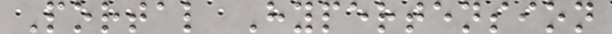Portal Hypertension
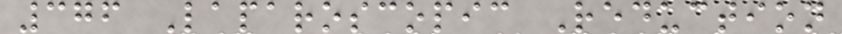376 Laparoscopic Reduction
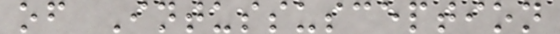of Intussusception
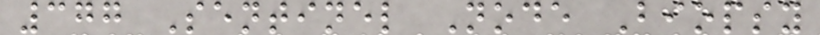377 Sentinel Node Biopsy
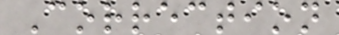Correction
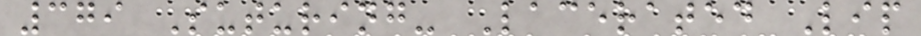379 Suturing- Lacerated Lip
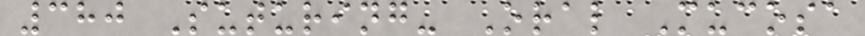380 Suturing- Oral Mucosa
